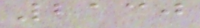2130
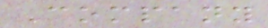Company
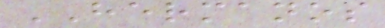HERMANOS
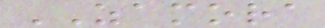ZAMORA
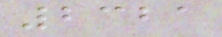2321
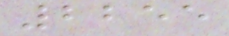2255
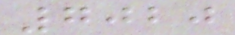7020
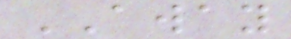AWAY
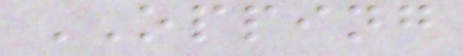OPPING
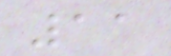11
